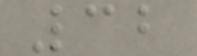32
